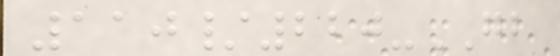110/220-GB
